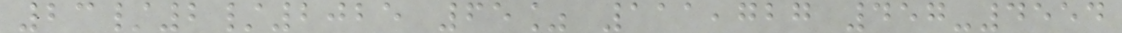23/2/2025 65% 111,727 457-4554
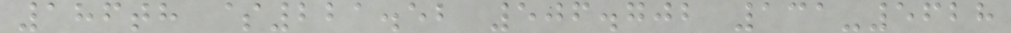186th $221.52 506.702 131-5628
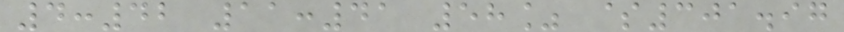4:42 11:41 58% $301.97
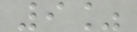9%
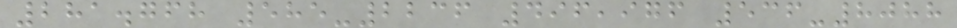281.768 585-2236 496,976 536-8088
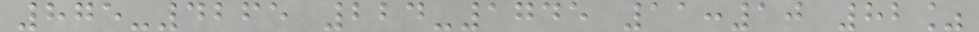875-4265 224-1745 11:10 82%
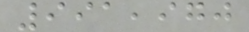991,970
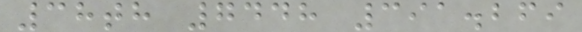38th 7448 391.269
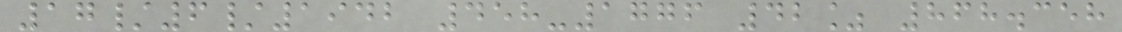17/6/1942 458-1776 42% 868.358
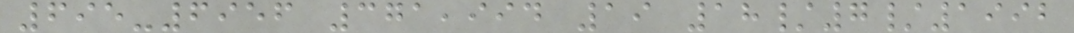695-6956 371,994 19 18/7/1992
